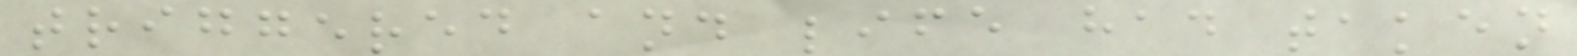triggered and life had taken
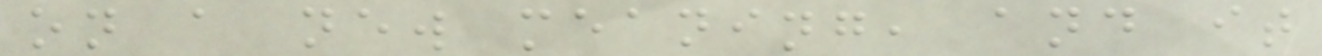on a new meaning, and it
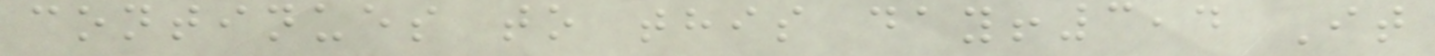continues to this day!3,4 It
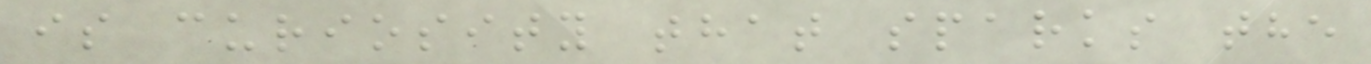is curiosity that sparks the
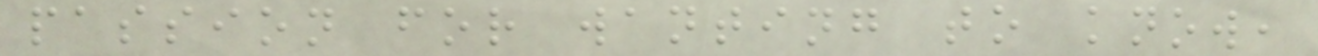passion for wanting to know,
